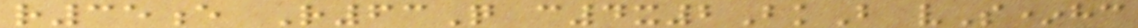r35e R63Q c4x2BkB vS*hc
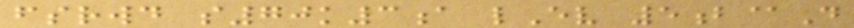fsrwd s70k3a lEv 5b@D
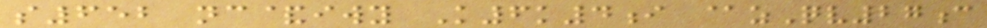s652 nc&iwy K6k4i @zQv27c
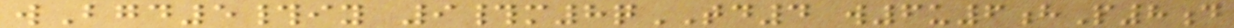wBgd5#iy 9#m8qTD4 w6u6hP8d
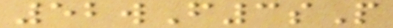52wF3sP
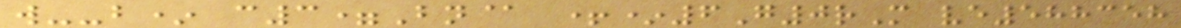w--b* c3=Bn@ +*6G0rM ve588358
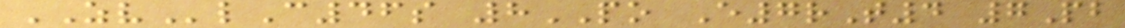ZVlC46s 8PO E7rT4 7Pb
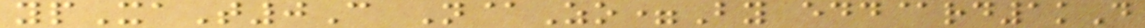ypXaT0C N@Zo=By edd@rd1kD
